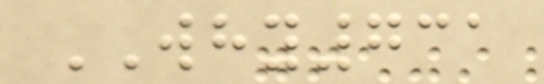WHY731
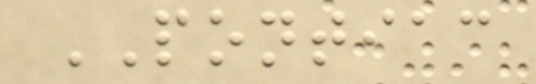PONTIAC
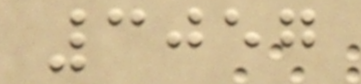3057
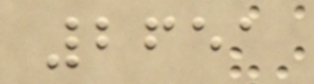2651
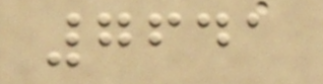7641
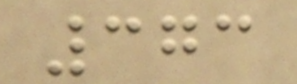373
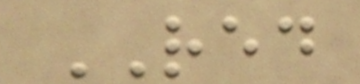RED
